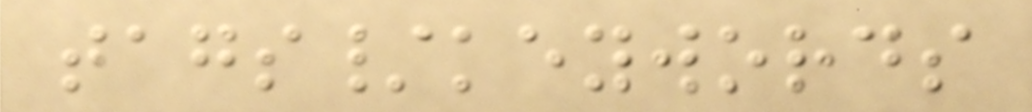tags/keywords
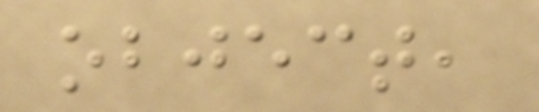object,
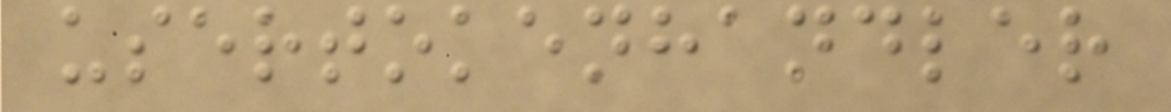usertokenhandler
